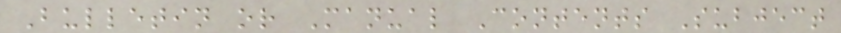Bulletin or Manual Contents Subject
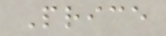Price
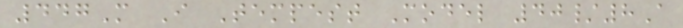447M I Tempest Model 40/8A
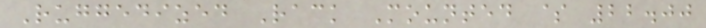Ruggedized Rack Mounted $ 22.00
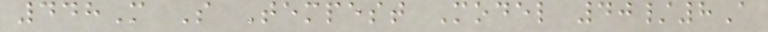448M S Tempest Model 40/8A
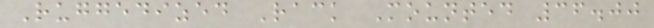Ruggedized Rack Mounted 36.00
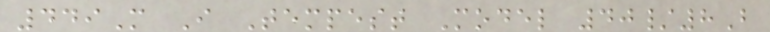449M I Tempest Model 40/8B
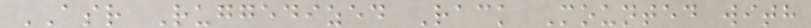ASR Ruggedized Rack Mounted with
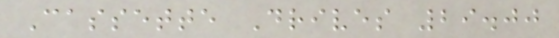Cassette Drives 29.00
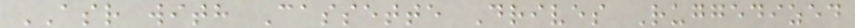ASR with Cassette Drives Ruggedized
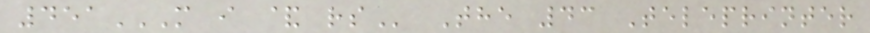451M I & RS The 43 Teleprinter
